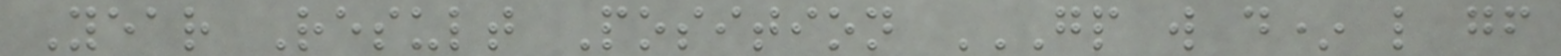Year Result Position GP W D* L GF
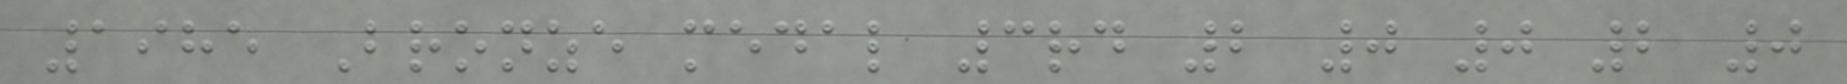1985 Bronze medal 3rd 2 0 0 2 0
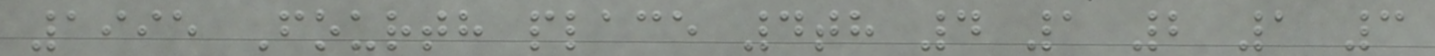1995 Fourth place 4th 4 1 2 1 3
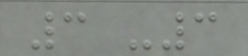3 -3
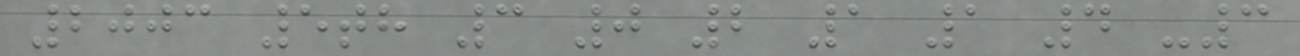2003 5th 3 0 2 1 1 4 -3
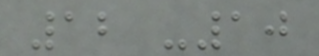12 -10
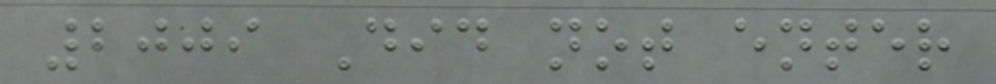2009 Did not enter
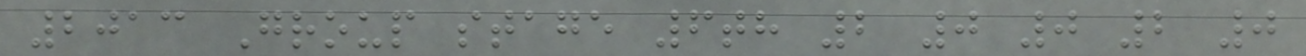2013 Group stage 6th 2 0 0 2 0
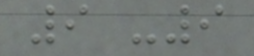9 -9
